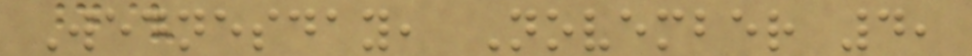Wednesday, November 4,
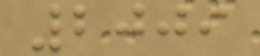2009
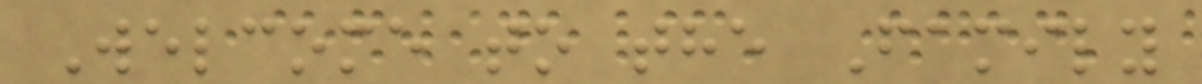Welcome to the Family
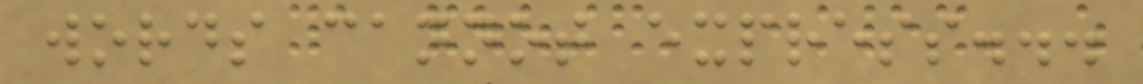words cannot express...
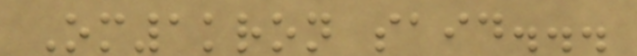Om1kron said...
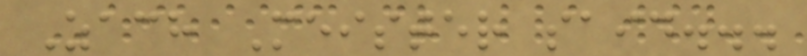Zach Meister said...
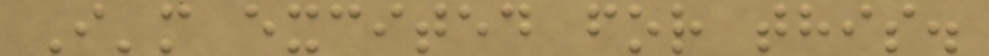I'm excited for this.
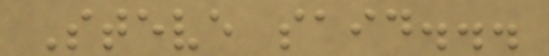Steve said...
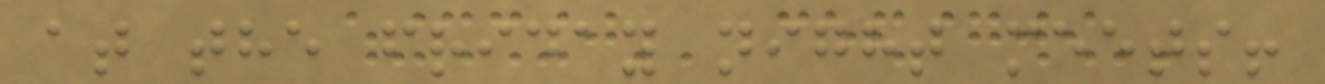at the friday night meets!
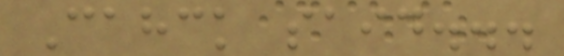Cahck said...
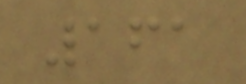161
